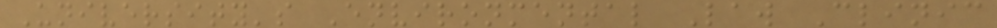University's Environmental Law Clinic
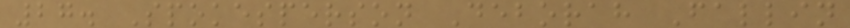27. Spokesperson Deborah Fallin
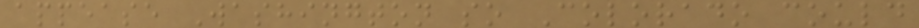appease Washington so Colorado could
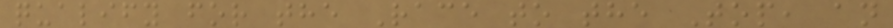qualify for the Race to the Top, an
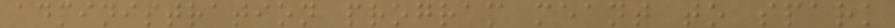administration program meant to spark
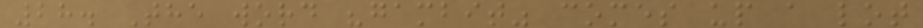28. The word "gambit" comes up a lot
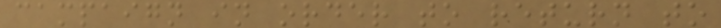campaign in order to return to
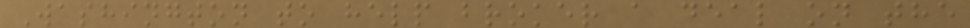Washington to help broker a deal on the
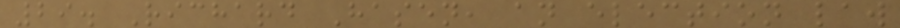29. Richard Hasen, an election law
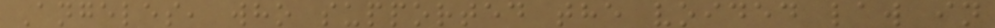Angeles, who supported the voided law in
